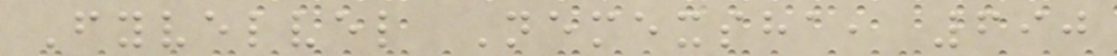Fyvelvel Nemexsha, 690
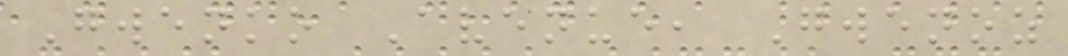Gwenko Avenue, Gwenoz
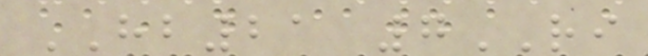HB21 7RI
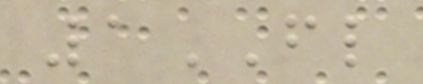1FL
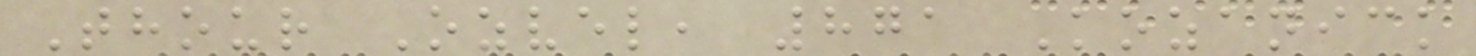Thour Ozvel, 871 Kozanick
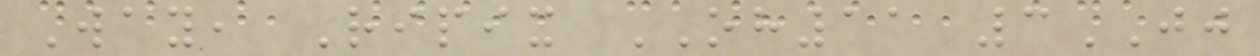Way, Ripix OH11 3JJ
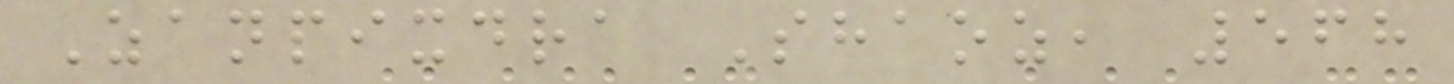Zanpixdra Shaoz, 568
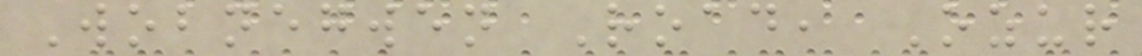Wobnegwen Road, Ozur
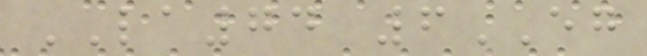LA74 6EG
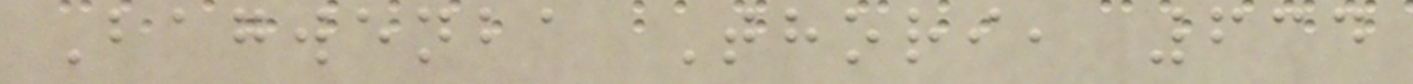Bagwenba Thori, 634
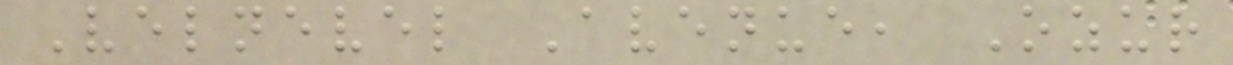Velnevel Avenue, Ozur
